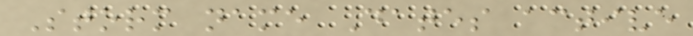Storm name Dates active
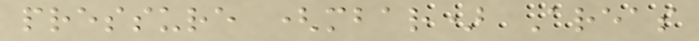pressure (mbar) Areas
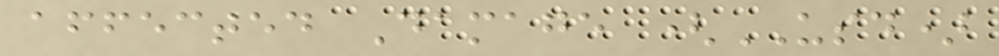affected Damage (USD)
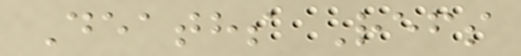Deaths Refs
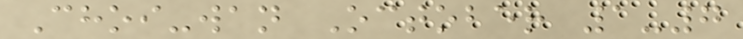Choi-wan October 1-7
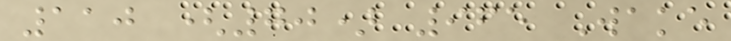110 (70) 965 Wake
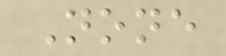None
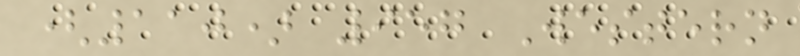(110) 957 Western
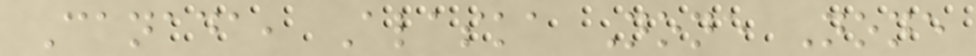Canada, Alaska None None
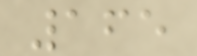165
